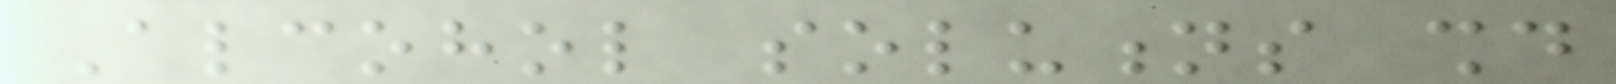Alcohol solutions should
